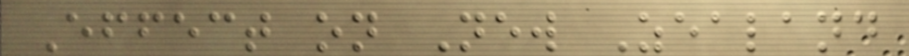Effect on New Zealand
